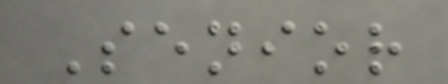Senior
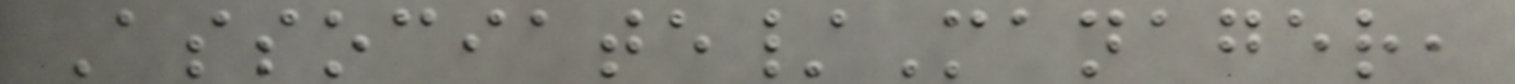Associate/Manager,
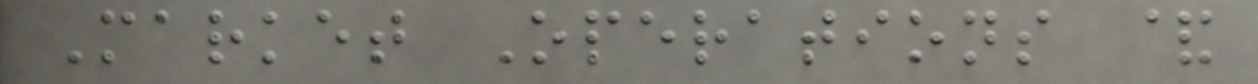Market Operations &
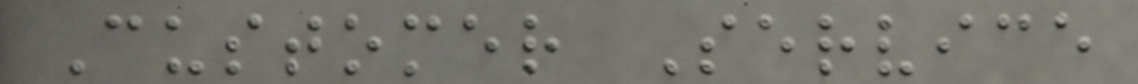Customer Service
